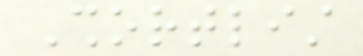Shortlist
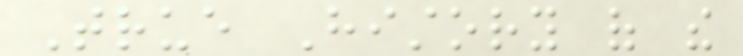True History of the
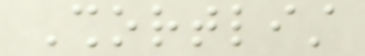Shortlist
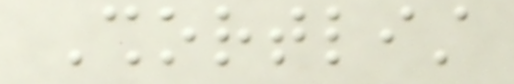Shortlist
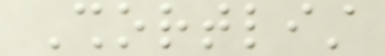Shortlist
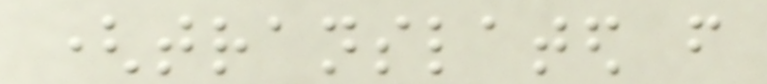(translated from
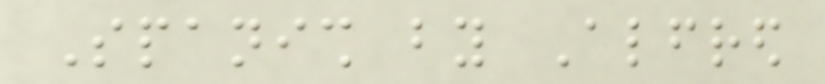Spanish by Alfred
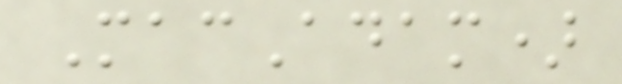MacAdam)
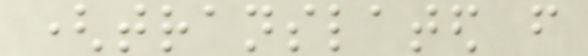(translated from
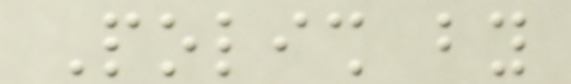Polish by
